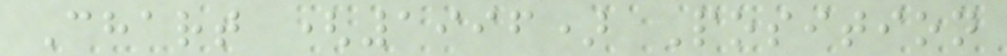Chart (1996) Position
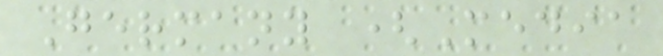Germany (Media
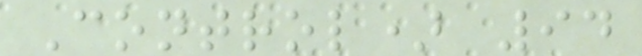Control) 94
